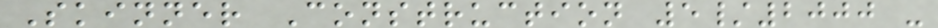Skinner Construction 5/2000 -
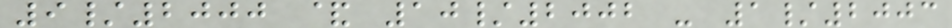9/2000 & 10/2002 - 1/2003
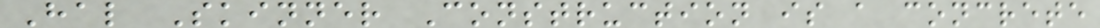Hal Skinner Construction is a concrete
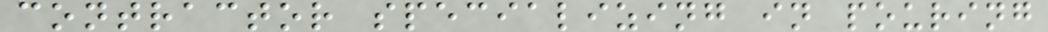contractor specializing in pouring
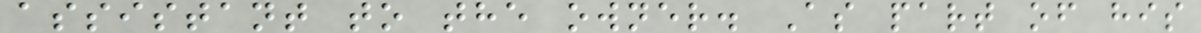assistant to the owner. As part of his
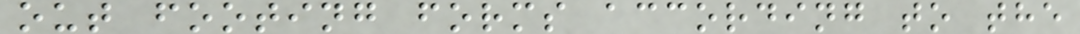out footing forms according to the
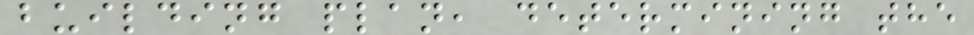building plan, determining the
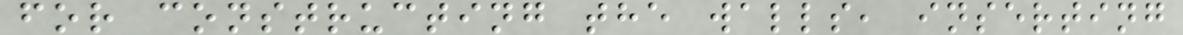for constructing the walls, inserting
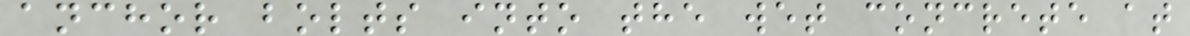anchor bolts into the wet concrete at
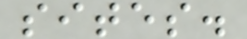sites.
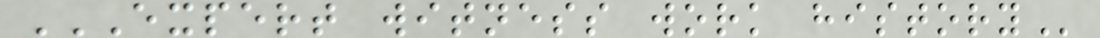EXPERT WITNESS WORK HISTORY
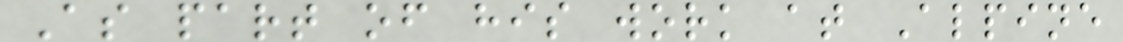As part of his work at Alpine
